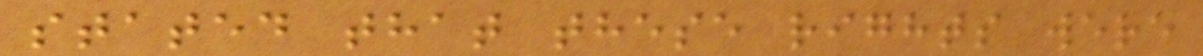stated that these rights were
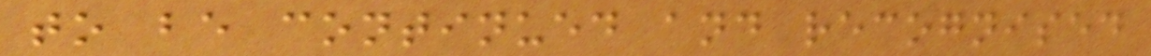to be continued and recognised
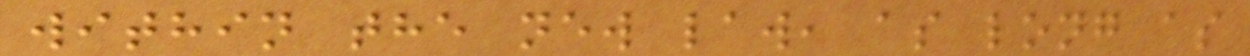within the new law, as long as
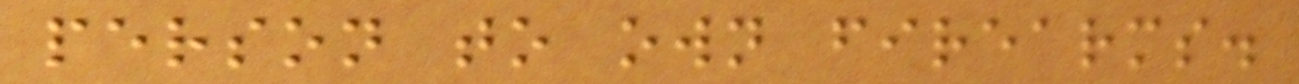person to own firearms.
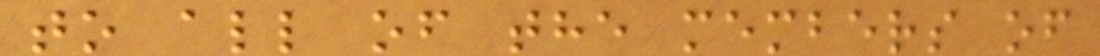to all of the members of
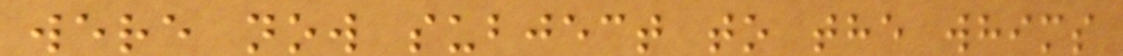were now subject to the whims
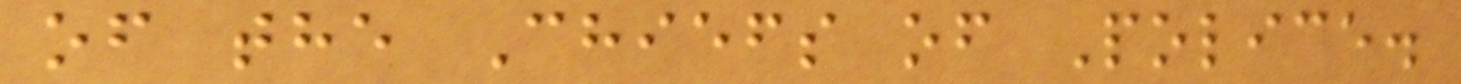of the Chiefs of Police.
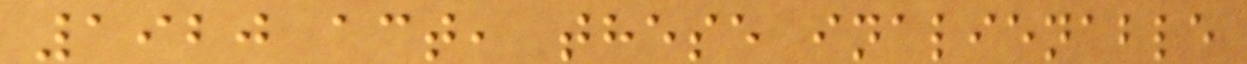1920 act, these inalienable
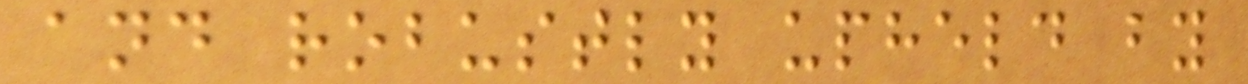and robustly upheld by
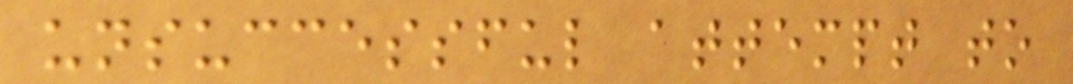unsuccessful attempt to
